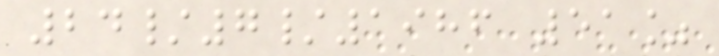24/7/1986 51%
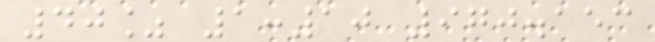40% 1:10 970.153
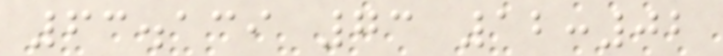63.139 73 12:02
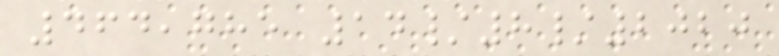464,785 14/8/2020
